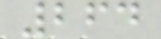264
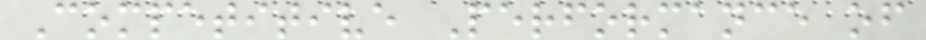Competitive Performance of
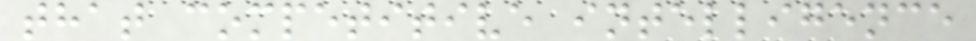that competitive intelligence
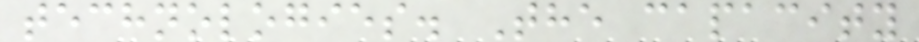technologies. The capacity
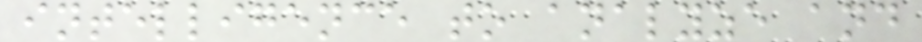intelligence to analyze and
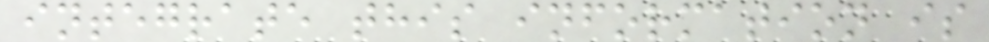integrate this information is
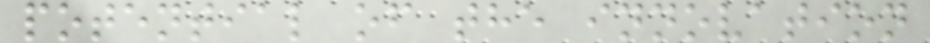potential of the innovation
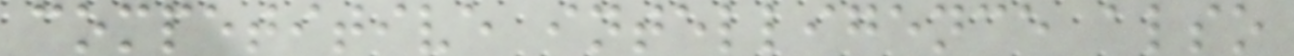competitive intelligence also
